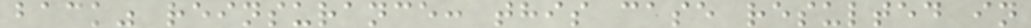back" reinsurance: this case resulted in
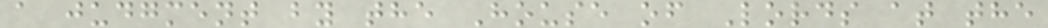a judgment by the House of Lords at the
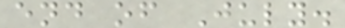end of July.
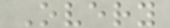Overy
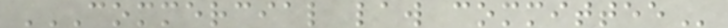COMMERCIAL LAW COMMITTEE
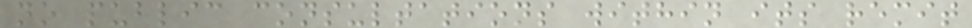no public consultations within its remit
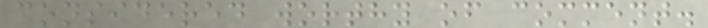considered worthy of comment.
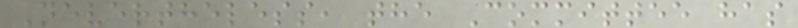Nevertheless, the Committee has
